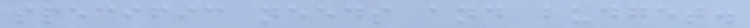specific needs and budget.
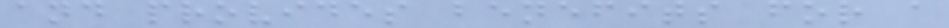and provides benefits for a
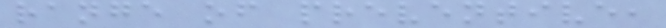range of preventive,
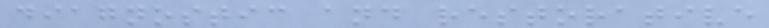diagnostic and restorative
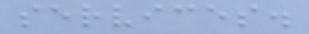services.
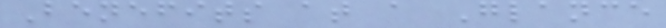Benefits at a Glance
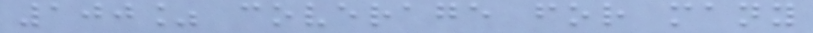100% coverage for many
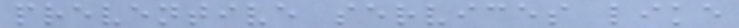preventive services like
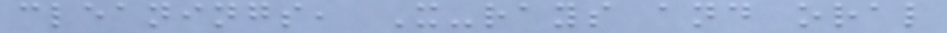cleanings, X-rays and oral
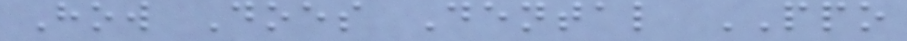How Does Dental PPO
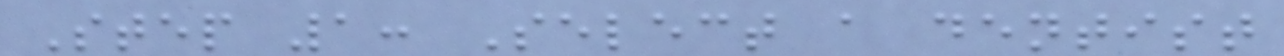Step 1: Select a dentist
